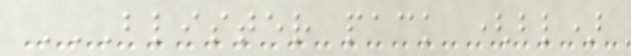BLISTER PACK (BL)
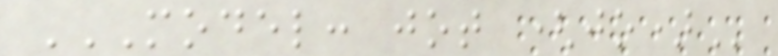MODEL: JOT (JO)
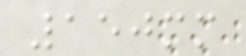150mm
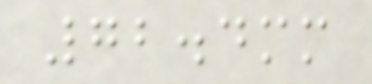72.4mm
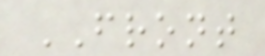FRONT
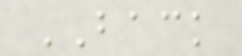BACK
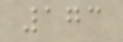173
